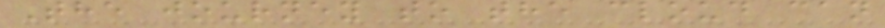The journey to the cloud can
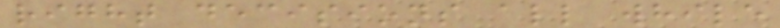right decisions all while
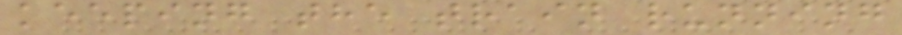keeping the train running
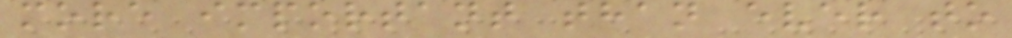more important than ever to
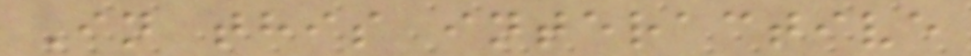In this interactive
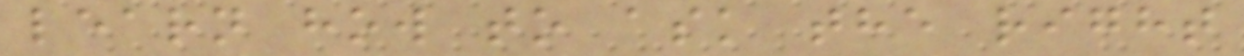learn how to ask the right
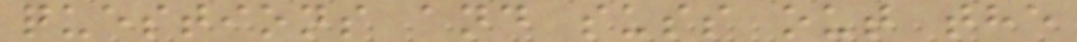questions and suss out the
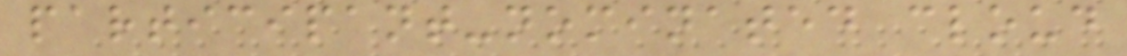participant-nominated cloud
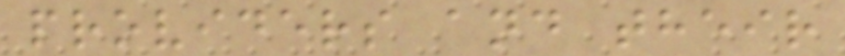providers and their
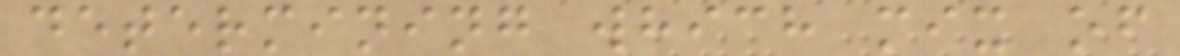determining which mix of
